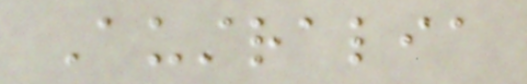Australia
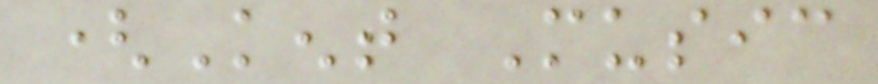(Kent Music
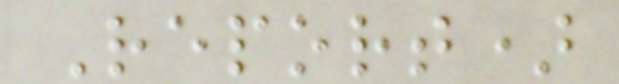Report)
